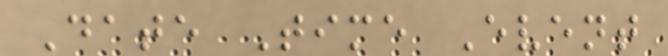Date Time Event
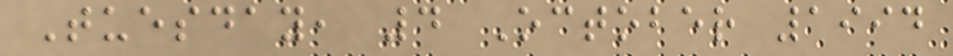Tuesday, 4 October 1994
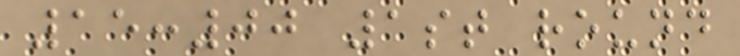15:00 1st round
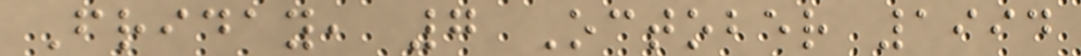Friday, 7 October 1994
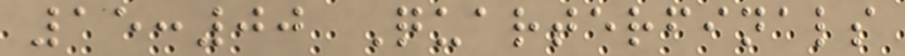15:00 Quarterfinals
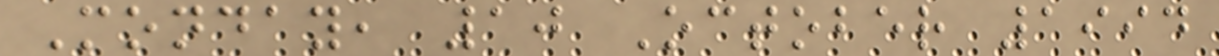Monday, 10 October 1994
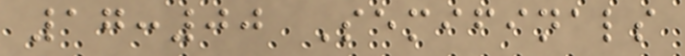17:00 Semifinals
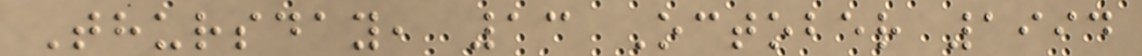Thursday, 13 October 1994
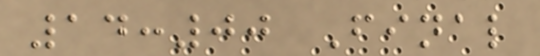14:00 Final
